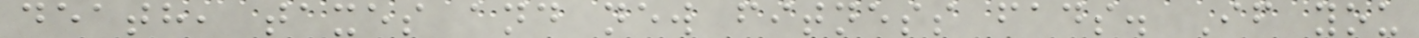death, taxes and new fitness fads. If you
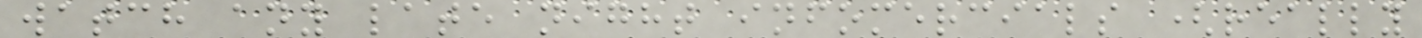watch any late night infomercials (really
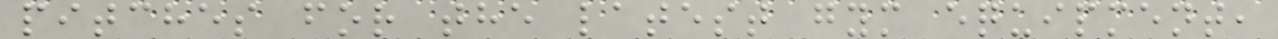pitches for the latest gym equipment,
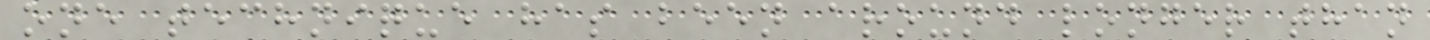one technique has been around longer than
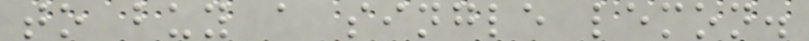to buy a single lemon.
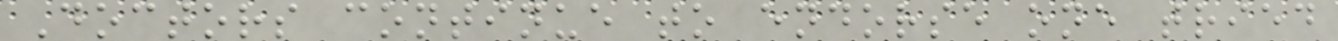Doctors continue to endorse one tried
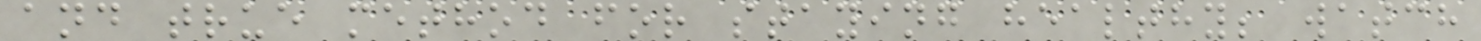and true method for staying healthy; watch
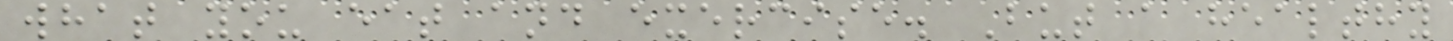what you eat and exercise. But a healthy
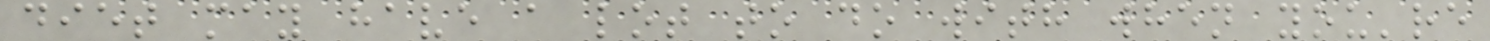diet may have a lot to do with when you're
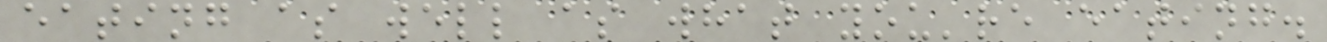eating as well as what you're eating.
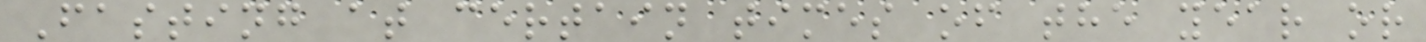Fasting at certain times of the year or
